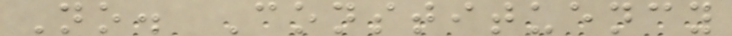No. Constituency
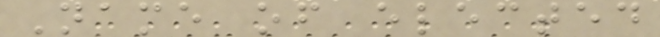Name of elected
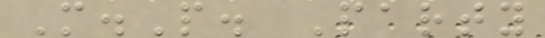M.P. Party
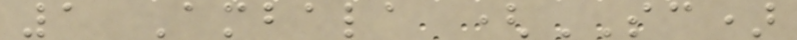1 Ambala (SC)
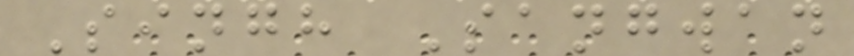Singh Sangwan
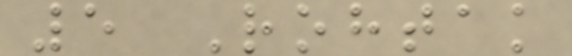5 Rohtak
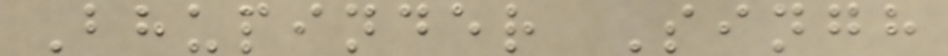Bhupinder Singh
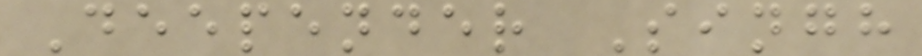Deepender Singh
